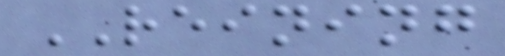REINING
